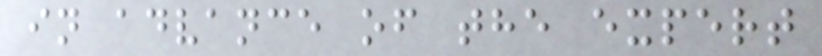in advance of the expert
